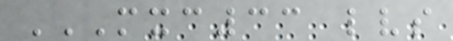MXC33 LVS
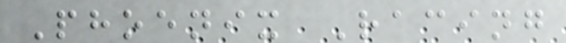Phoenix Racing
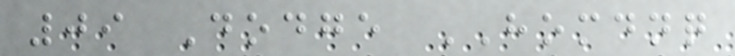09 Dodge HOMDNQ
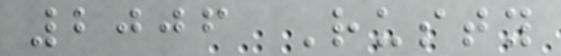2006 Rusty
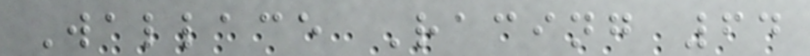Wallace Racing 64
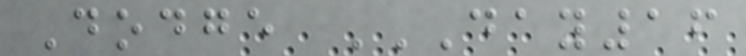Dodge DAY16
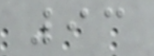93
